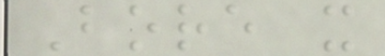Bore x
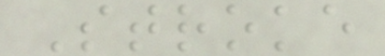Stroke
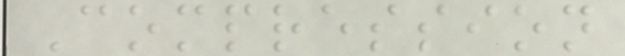Compression
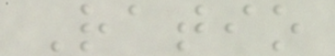Ratio
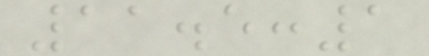11.5:1
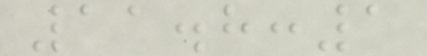11.8:1
